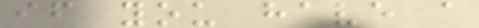if you have a
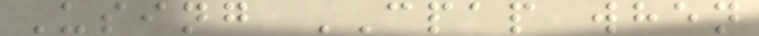Using CPAP when
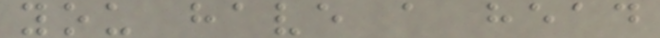you have a head
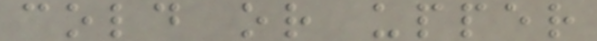cold or upper
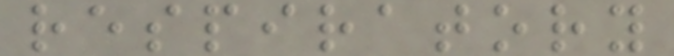respiratory
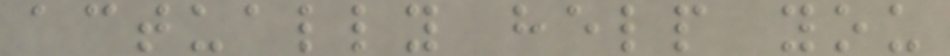actually help you
